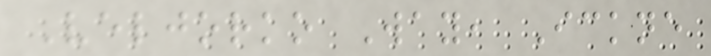Veljorko Way, Ickne
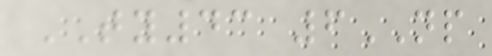TY43 6NP
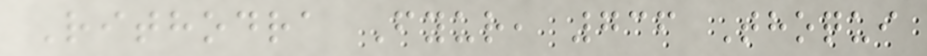Rithodra Fyur, 736 Thoqui
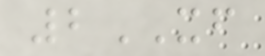2XF
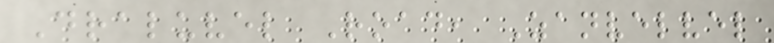Draluvel Road, Zanvelvel
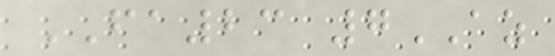FA23 7AZ
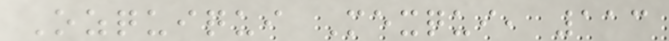Ozquiqui Mexqui, 113
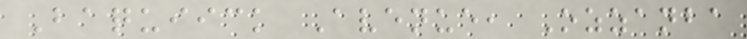Baquiick Avenue, Ozzanba
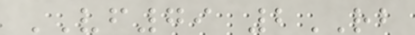VF79 2RB
